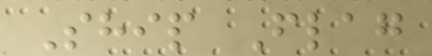Ship Flag
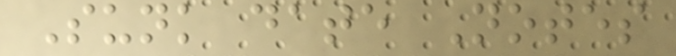Sunk date Notes
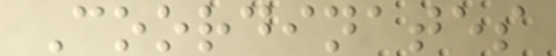Coordinates
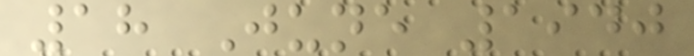18 June 1940
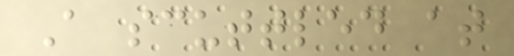A scuttled at
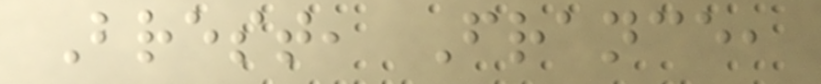Brest, France,
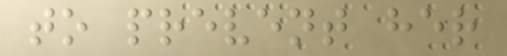to prevent her
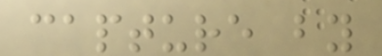capture by
